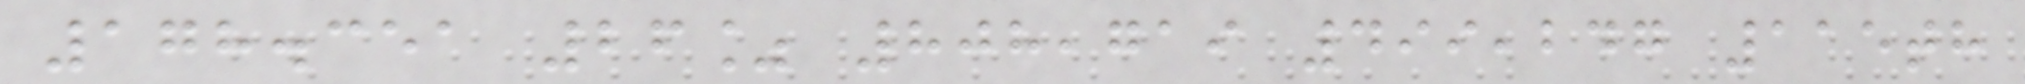178.351 26% 808,719 499,247 115th
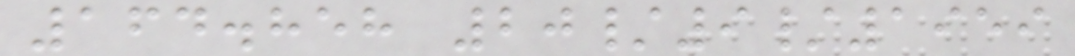164.858 20/9/1959
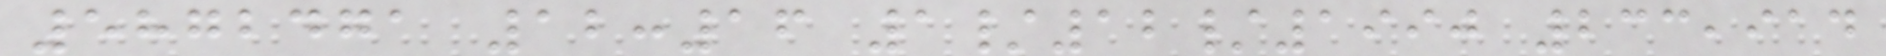5872471 12:16 1/12/1990 233,914
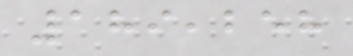189,258
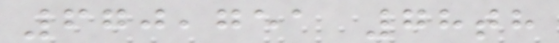670,751 78th
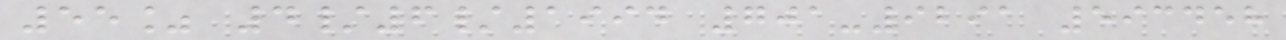55% 4/6/1994 701-9291 593458
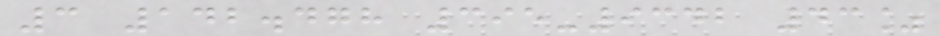3 142.478 395-9342 43%
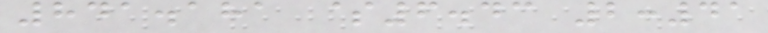841.181 $6.43 2:41
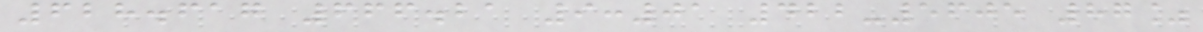628.617 666.21 9:01 422-5605 87%
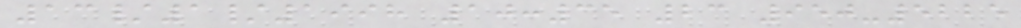13/1/1998 10:35 23 950-5225
